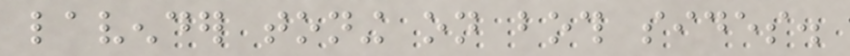lavender toning on both sides.
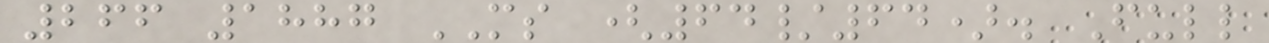266 1887 MS (64/64). Full
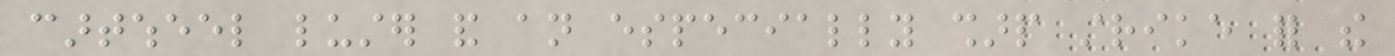cartwheel luster and an especially sharp strike for the
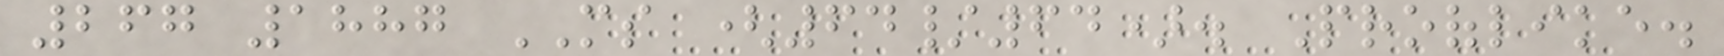267 1887 MS (64/64). Prooflike.
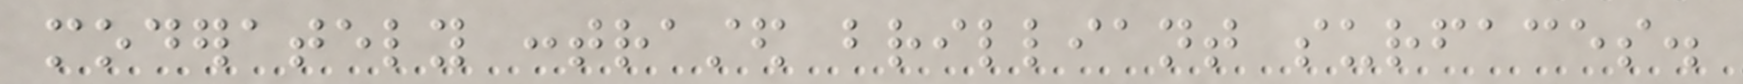moderately contrasted brilliant surfaces.
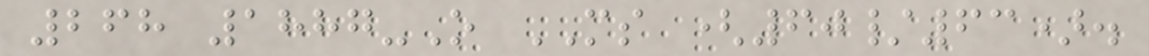268 1887-O MS (60/63).
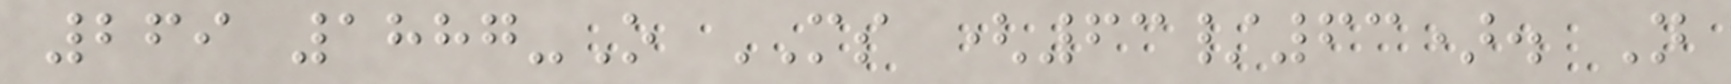269 1887-O MS (63/63). Not
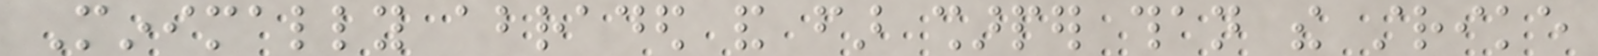Minimally abraded and far sharper than the strike
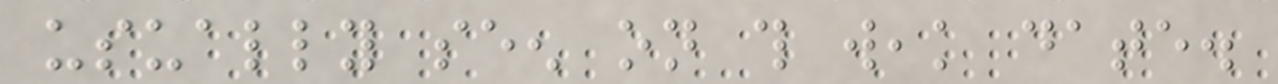usually seen on this weak date.
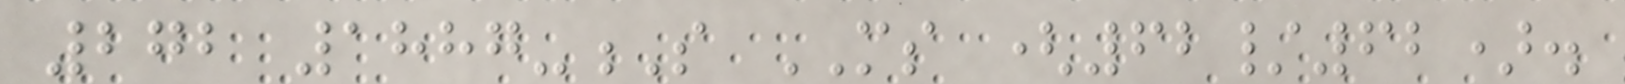272 1887-S MS (62/62).
